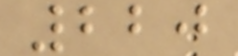220
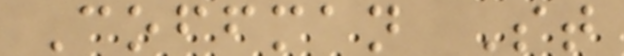Coffman St
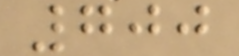700
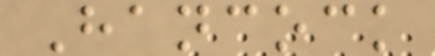Hancock
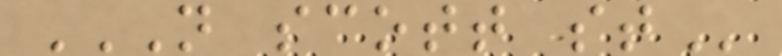N SCOTT ST
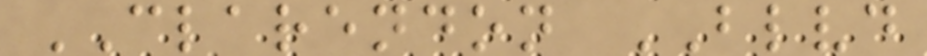CLARENDON BLVD
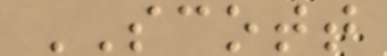SCOTT
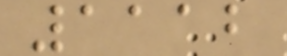1112
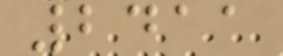2411
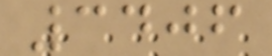3406
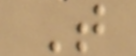T
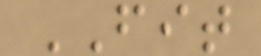FIT
